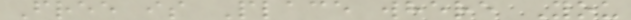Free is Place where You
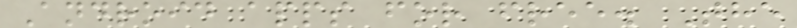Android apps for free. The
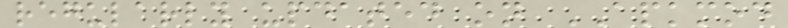regularly updated on APKMOD
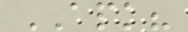APK?
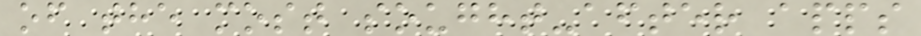of the most sought-after apps
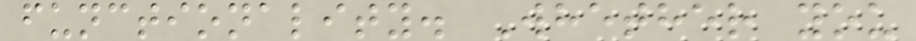functionality. Whether you
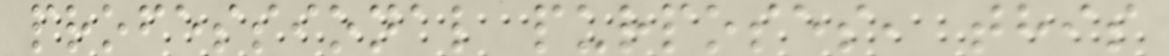professional purposes, this
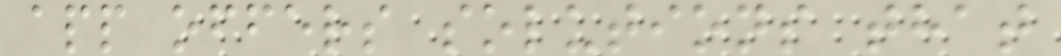app offers solutions that
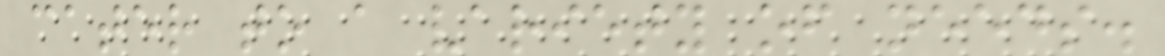cater to a variety of needs.
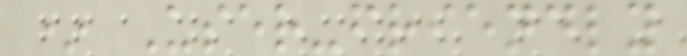* User-friendly
